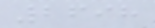2698
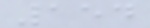154
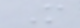M
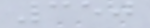350
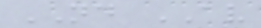ND AV
